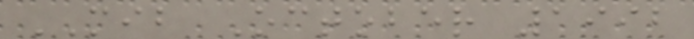MIB October 1992
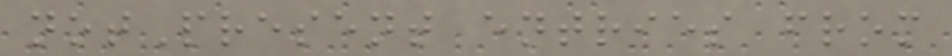notPresent entries from
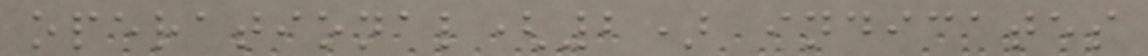operational(2) indicates
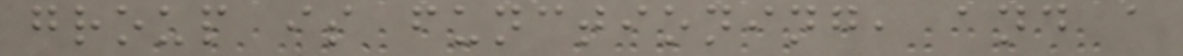group is functioning, and a
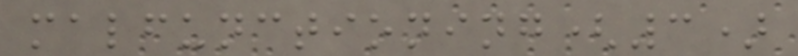malfunctioning(3)
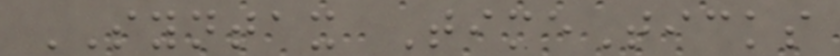SYNTAX TimeTicks
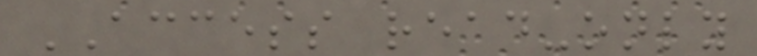ACCESS read-only
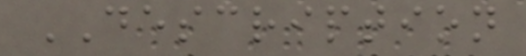DESCRIPTION
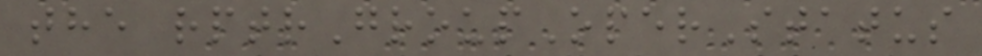the rptrGroupOperStatus
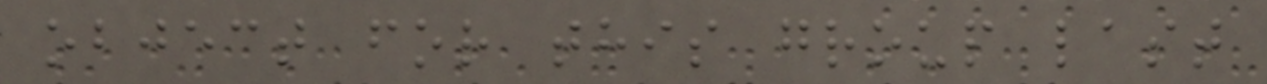object for this group last
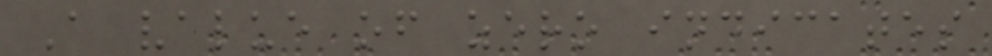A value of zero indicates
